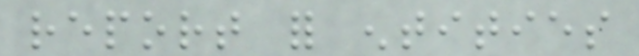report for entities
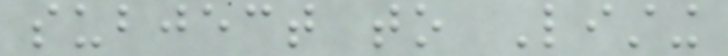subject to Listing
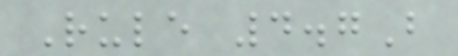Rule 4.7B
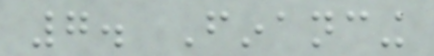7. Financing
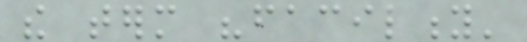the term "facility'
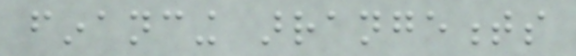financing arrangements
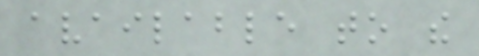available to the
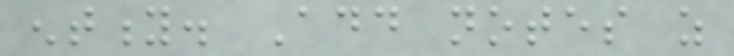entity. Add notes as
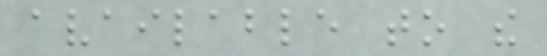available to the
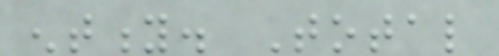entity. Total
